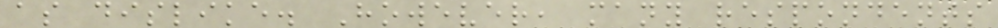as dislike. However, many respondents
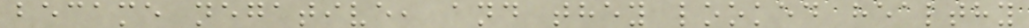became negative, and they looked healthy
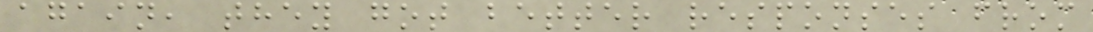again, they got better responses from
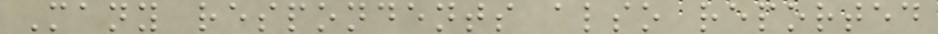Many respondents also reported
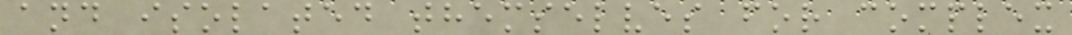and isolated themselves for complex
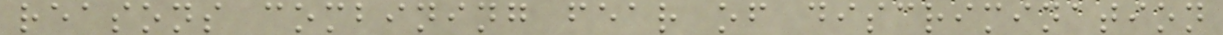reasons combining fear of discrimination
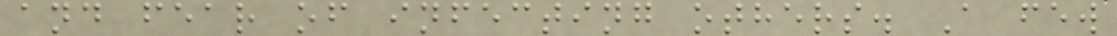and fear of infecting others. A few
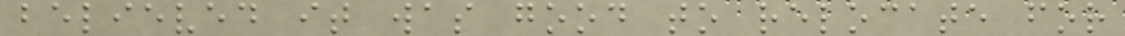believed it was good to relocate for
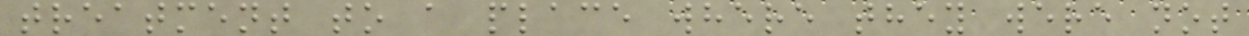treatment to a place where they were not
